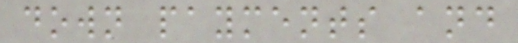down payments and
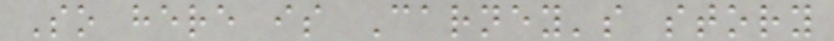So here is Carney's story
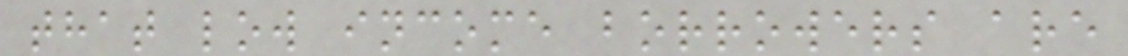that low income borrowers are
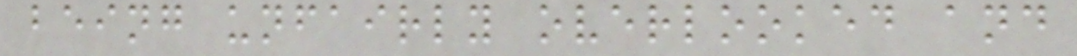being unfairly overlooked and
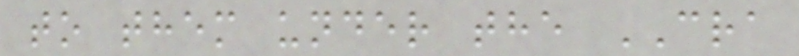to them under the CRA
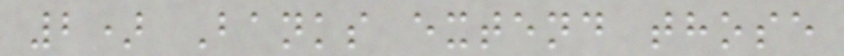2) Banks extend those
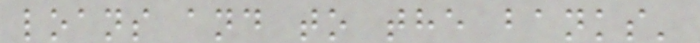loans and to the banks'
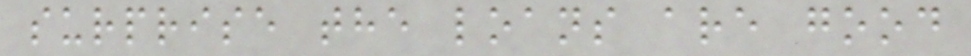surprise the loans are good
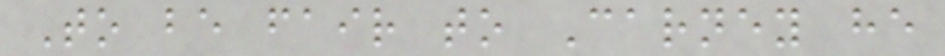To be fair to Carney he
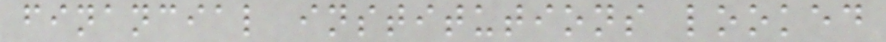financial institutions looked
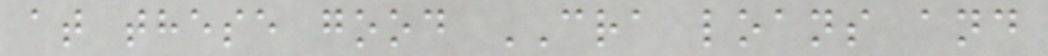at these good CRA loans and
